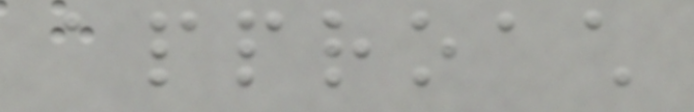approach
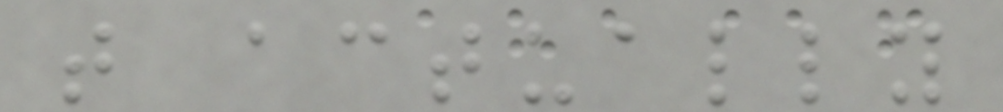that actually
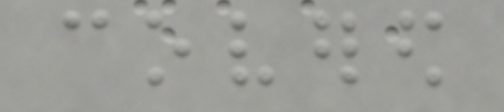covered
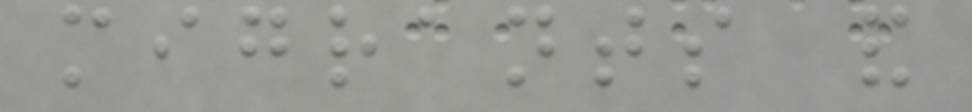migrants and
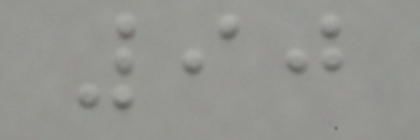90
